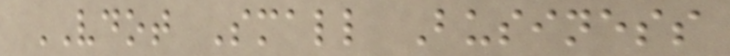VDOT Small Business
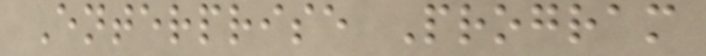Enterprise Program
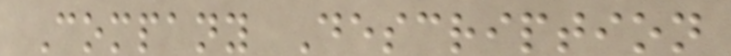Company Description
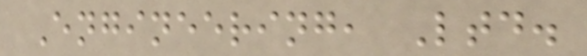Engineering, Ltd.
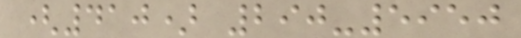(410) 290-5950
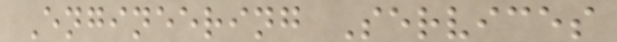Engineering Services
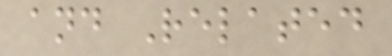and Related
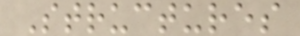Structures
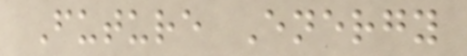Future Energy
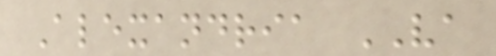Alexandria VA
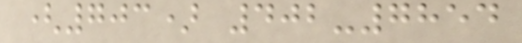(703) 402-7854
